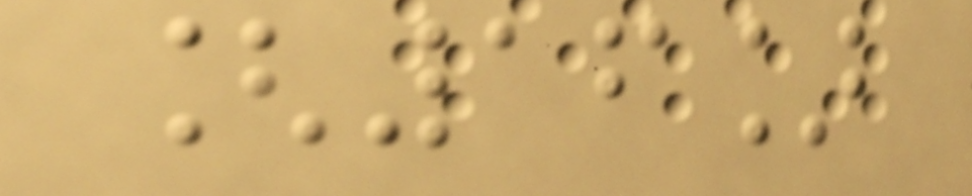[16]
